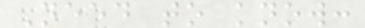Need to know:
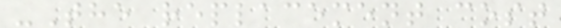-The replacement cost
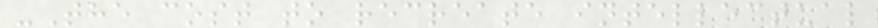-The cost to recreate intellectual
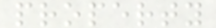property
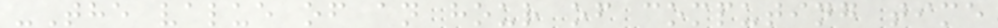-The value of an hour of computing time
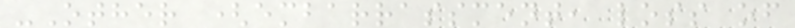-Other (embarrassment, loss of
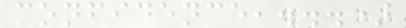confidence,...)
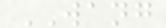WANG
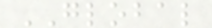GLOBAL
